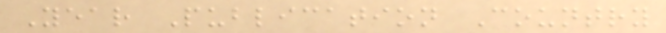Year Publication Country
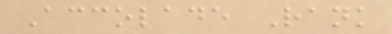Accolade Rank
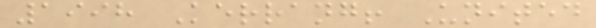1998 Kerrang! United
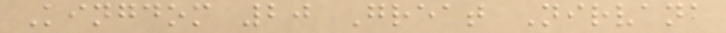Kingdom 20 Great Nirvana
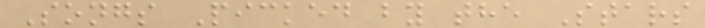Songs Picked by the Stars
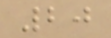20
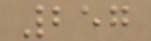257
